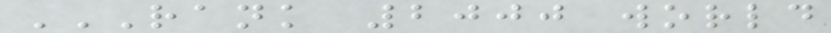RANK 2000 WORLD
